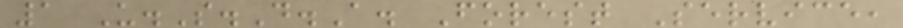1 U.S.D.A. Forest Service,
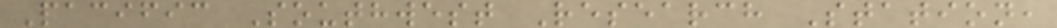Pacific Southwest Research Station,
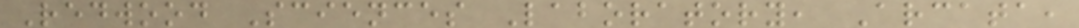Redwood Sciences Laboratory, Arcata,
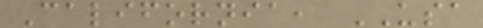California, USA
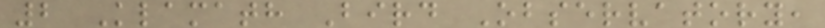2 Klamath Bird Observatory,
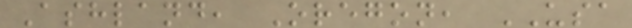Ashland, Oregon, USA
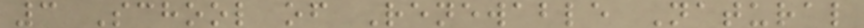3 School of Renewable Natural
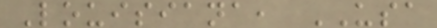Louisiana, USA
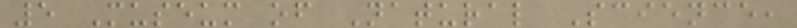5 Museum of Natural Science,
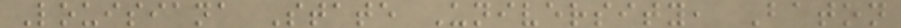Louisiana State University, Baton
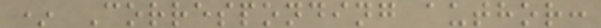* Corresponding author:
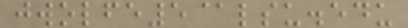jwolfe5@lsu.edu
